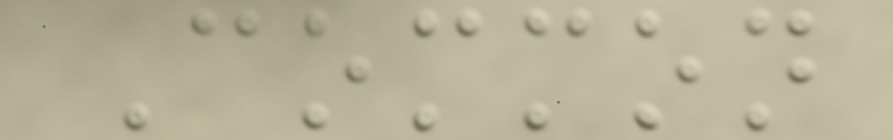Common
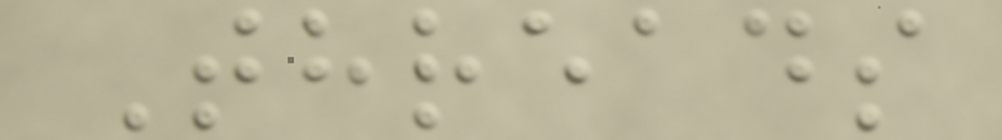Threads
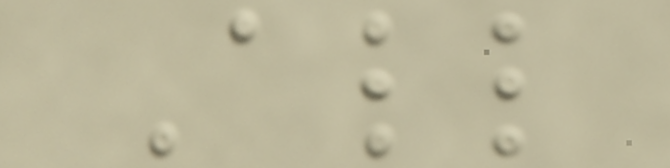All
